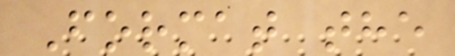Format the
